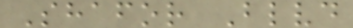Shafor Blvd
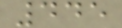445
